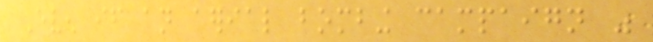Even if an aerial bombing campaign was
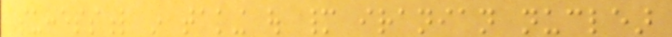successful in taking out many iranian nuclear
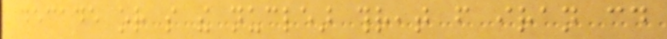decade or so the nuclear threat from iran could
